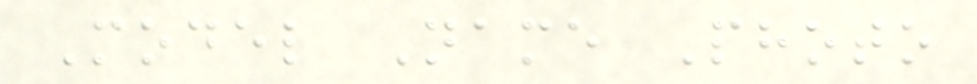Model Name Photo
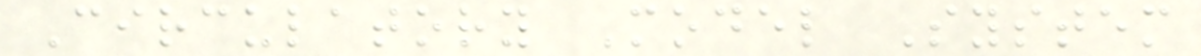Circulatory Model System
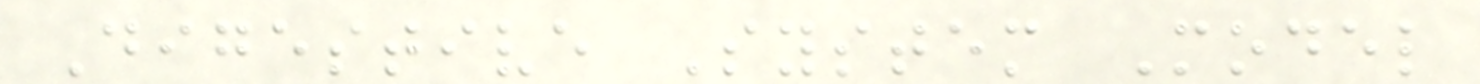Digestive System Model
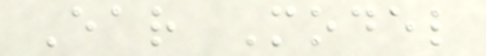Ear Model
